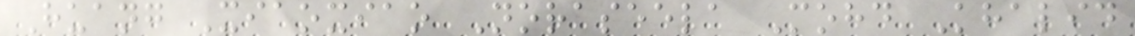Huang Xiaoxiao Noraseela Mohd Khalid
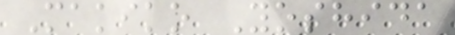Makiko Yoshida
